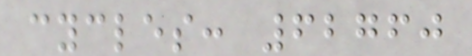cycles: 62760
